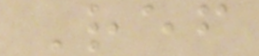Ref
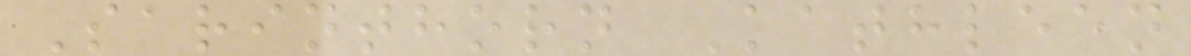Sarinthorn Kathleen
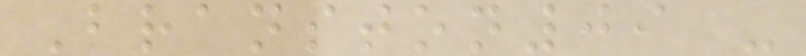Branston09 -
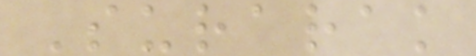Surarak
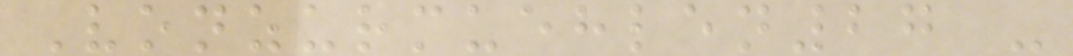Vonzurmuehlen27 -
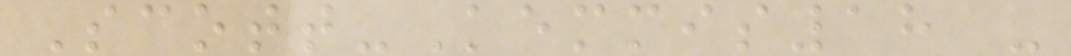Scott-Kemmis18 -
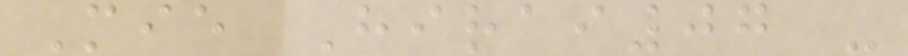Mie Hirai07 -
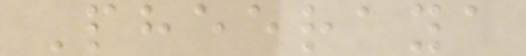Pheeraya
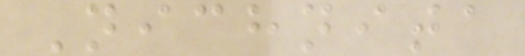Nichnita
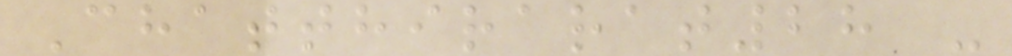Chatthirarat28 -
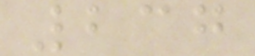237
